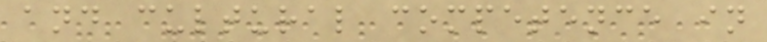and cultural competence in
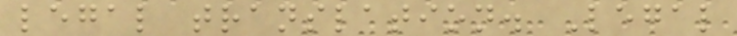legal translation. Legal
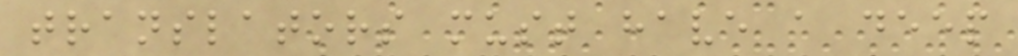translators must have a deep
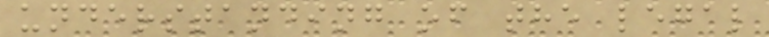understanding of the legal
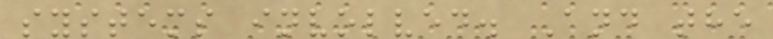systems involved. And the
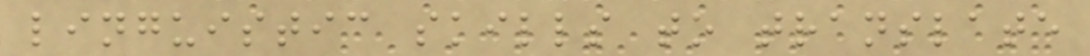linguistic skills to translate
